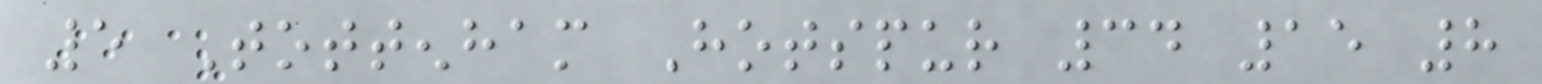5 Tottenham Hotspur 34 15 8
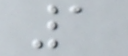1
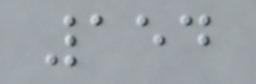154
